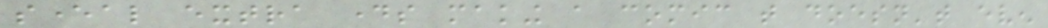several extra days making a comic that doesn't even
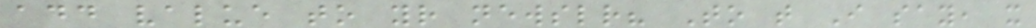add value to your newsletter? To that I say, it
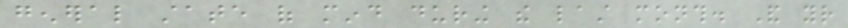general state of mind during the last month. And your
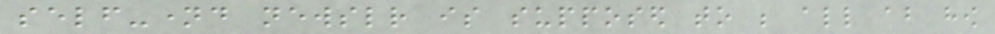self-named newsletter is supposed to be all about how
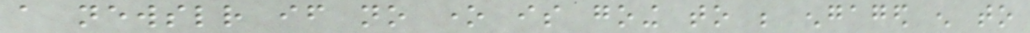a newsletter if no one is going to be engaged enough to
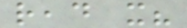read it?
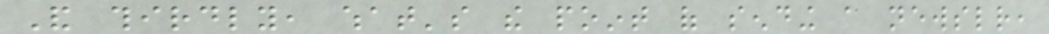And thirdly, what's the point of sending a newsletter,
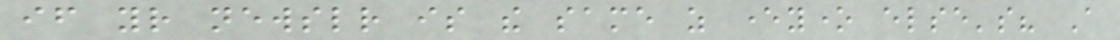if your newsletter is the same as everyone else's? A
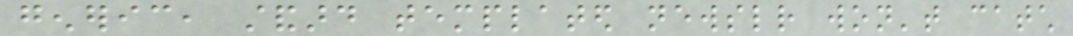generic, standard templated newsletter won't catch
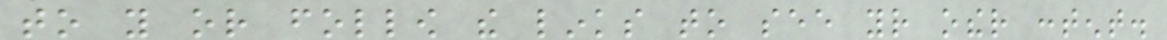to you or follow the links to see your other content.
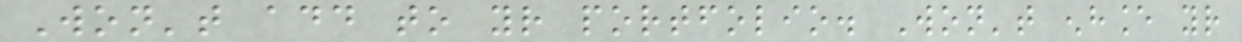Won't add to your portfolio. Won't enhance your
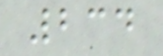234
